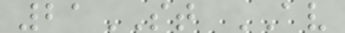21ST AV
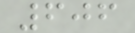606
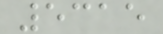5315
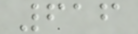616
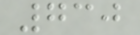730
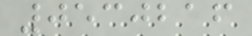0530216
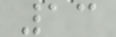13
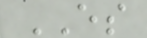ES
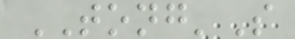TONG'S
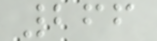266
